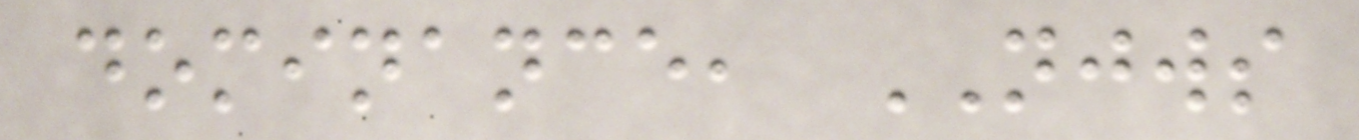dominance, NJWS
